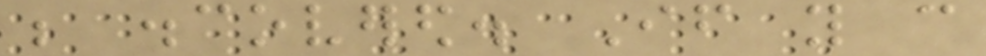be discovered. If you can
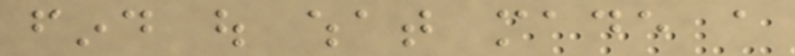find out what made a
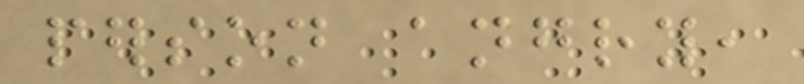person angry,
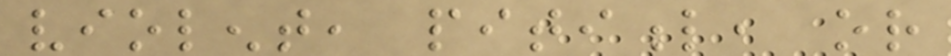violent, pitiful, or
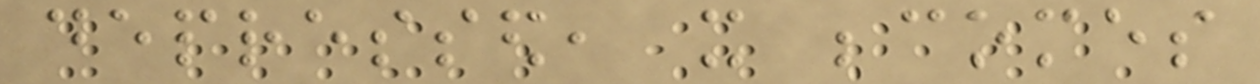depressed, it becomes
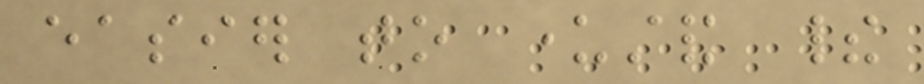easier to understand their
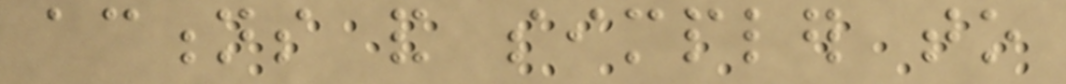actions and simpler to
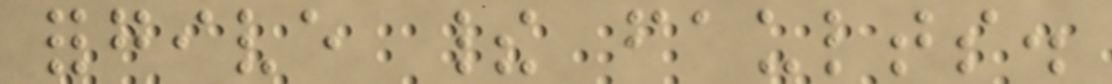forgive their faults.
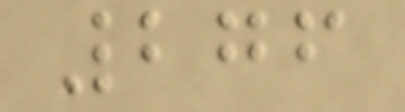276
